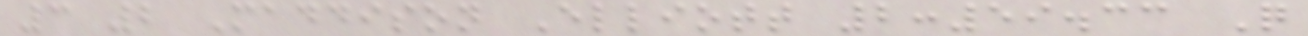3 2 Maddison Elliott 2:59.33 Q
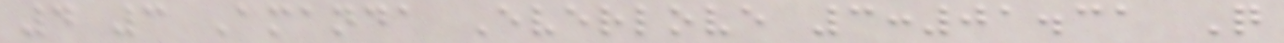4 3 Amanda Everlove 3:01.31 Q
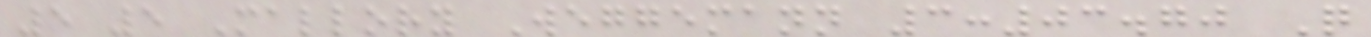5 5 Mallory Weggemann 3:03.70 Q
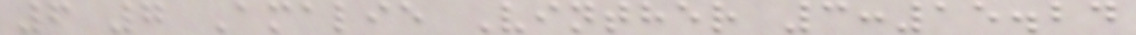6 7 Amalie Vinther 3:15.24
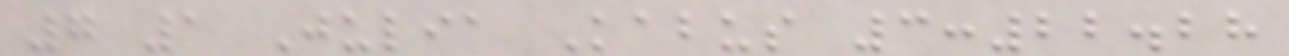7 1 Julia Kabus 3:22.28
